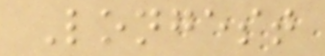Longest
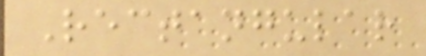Rectangular
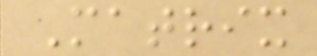Matrix
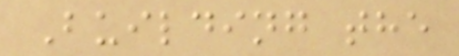Building the
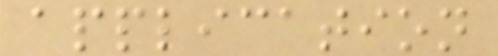application
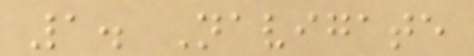1. Navigate
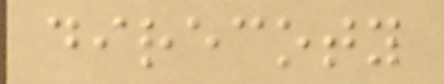direcoty
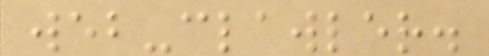web-clawler.
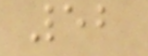52
